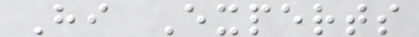Hi Experts
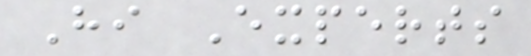Hi Experts
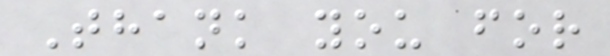Thank you for
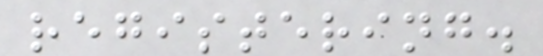registering.
